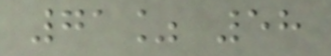71% 58
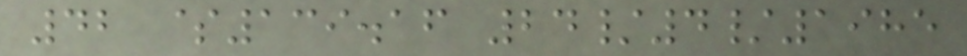42 $139.16 24/4/1985
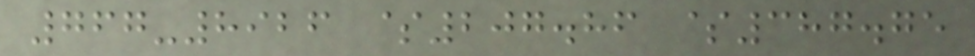767-8926 $207.86 $387.75
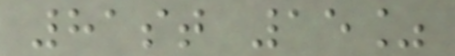81st 15%
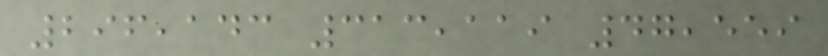296,143 313,119 47,559
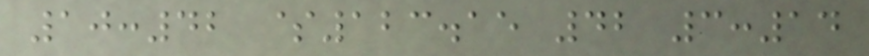10:42 $123.15 42 3:14
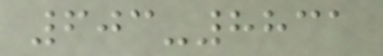603-8831
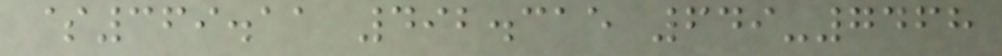$369.11 492.315 649-7468
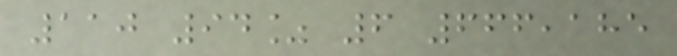110 94% 6 666,185
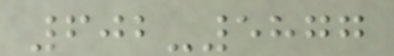602-5877
